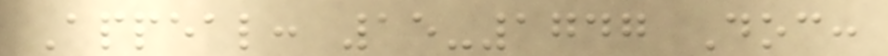Appeal: 15-1747 Doc:
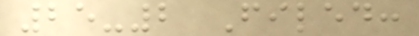25-2 Filed:
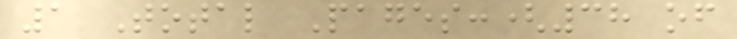1 Total Pages:(38 of
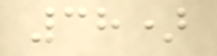38)
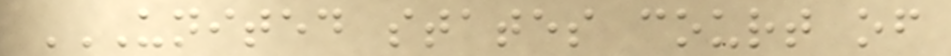UNITED STATES COURT OF
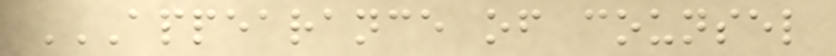APPEARANCE OF COUNSEL
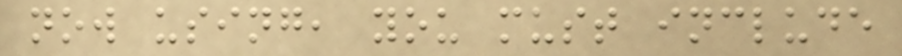now using, you must include
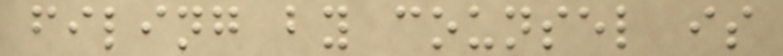filing by counsel is
